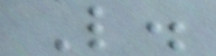L.
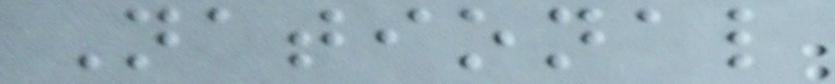National
